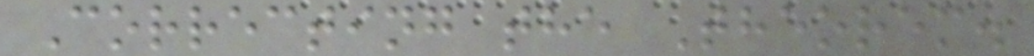Correcting the Theorem.
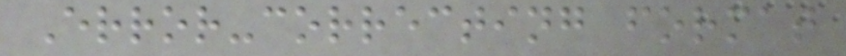Error-correcting format
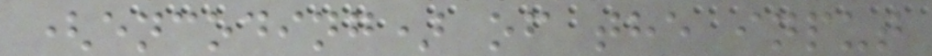(encoding) of the input
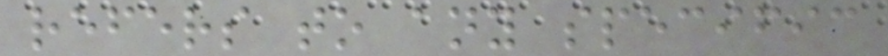refers to any specific
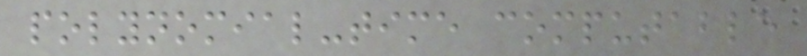polynomial-time computable
